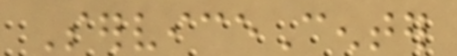ServiceCenter
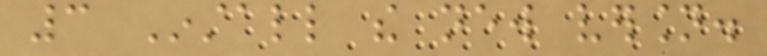3 Install the new version.
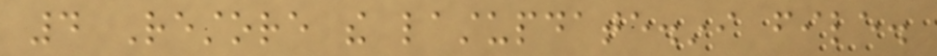4 Restore the lastupdate.ini file.
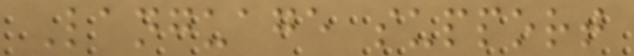Language support
